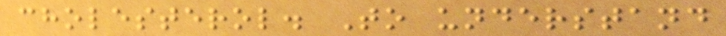cholesterol. To understand
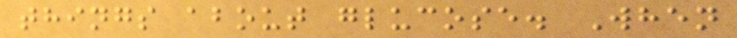things about glucose. When
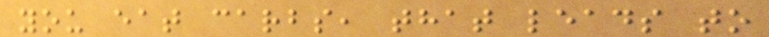you eat carbs, that leads to
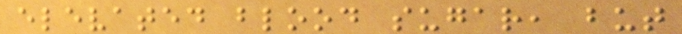elevated blood sugar, but
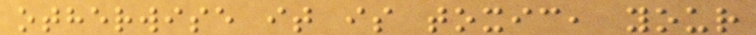otherwise it is toxic, your
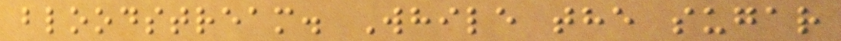bloodstream. While the sugar
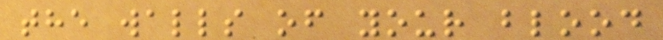the walls of your blood
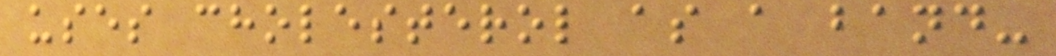uses cholesterol as a band-
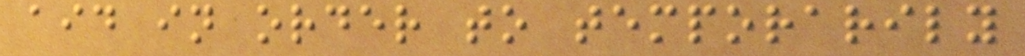aid in order to temporarily
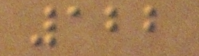122
